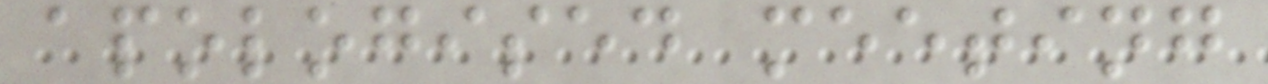apologised meeting
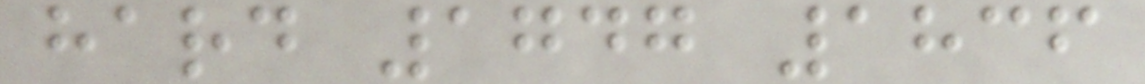hard 1747 1836
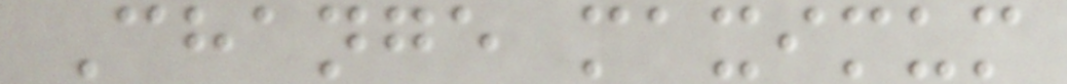Change maximum
